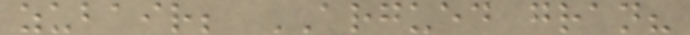zubair; ARGUED gran?
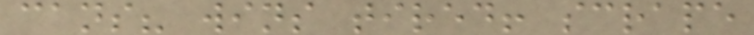cans? wins tired! scrape
